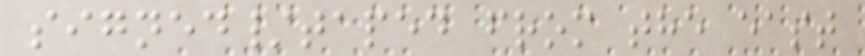signed/taped from the east
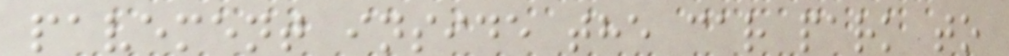pavement inside the car park to
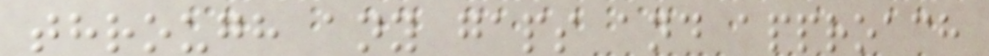through any gaps and approach
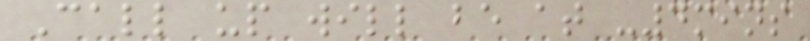Call up will be at -4mins
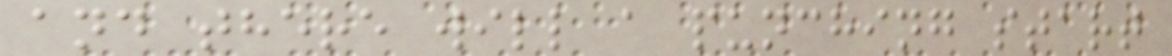and there will a punching start
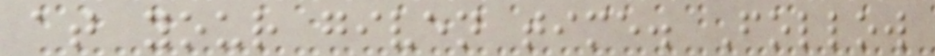at your given time. Follow
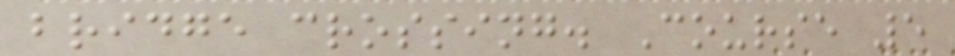bridge crossing. Course 5
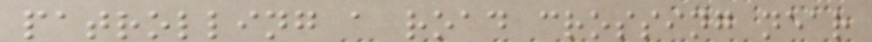patrolling a road crossing near
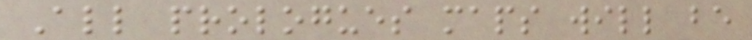All prologues maps will be
